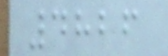4826
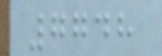7748
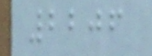2206
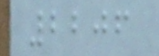2206
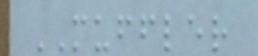MUFFLER
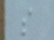s
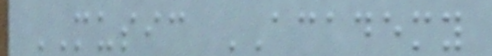MUSIC ACADEMY
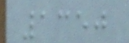1350
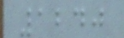1240
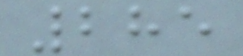285
